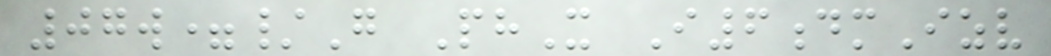07w=/G PhX I6dmIzv
